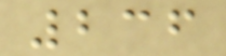236
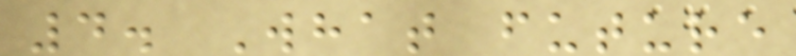4. What future
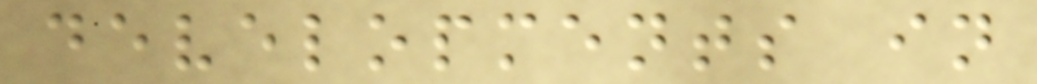developments in
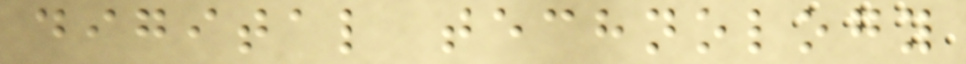digital technology
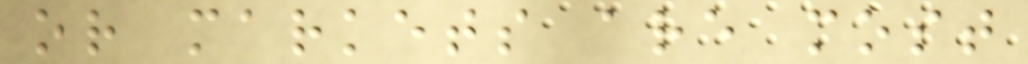or markets are most
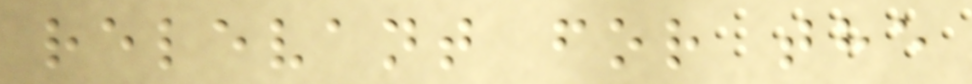relevant for the
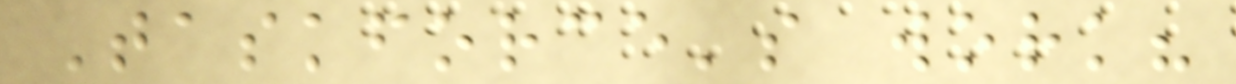Taskforce's work?
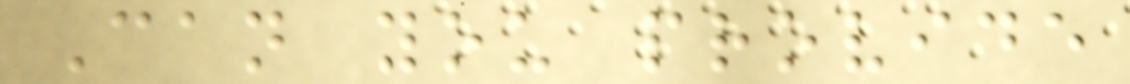Can you provide
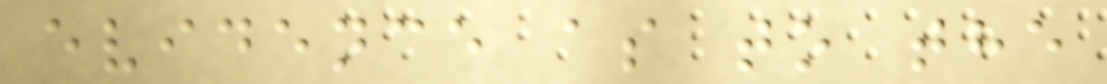evidence as to the
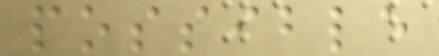possible
